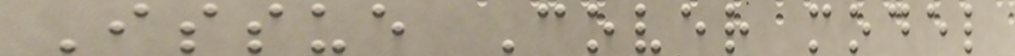Issue Cover model
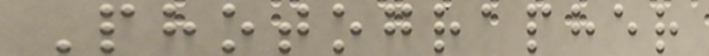Photographer
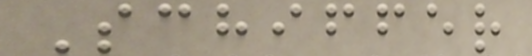Schiffer
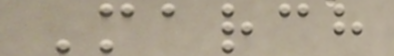March
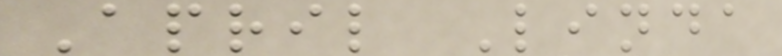April Linda
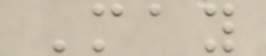May
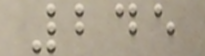245
